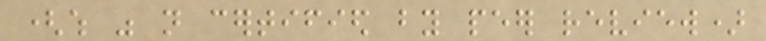(which was not certified by peer review)
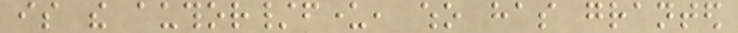is the author/funder, who has granted
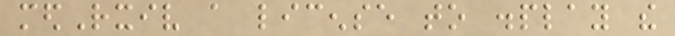medRxiv a license to display the
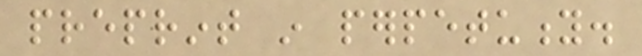preprint in perpetuity.
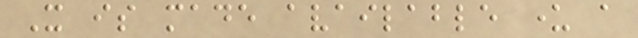It is made available under a
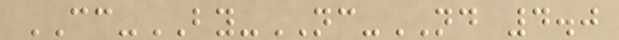CC-BY-NC-ND 4.0
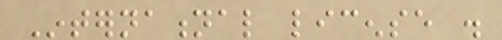International license .
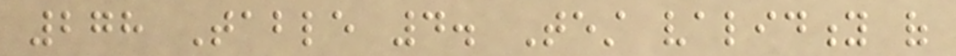278 Table 4. Test validity of
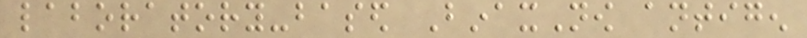laboratory-based BinaxNow antigen
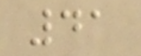41
